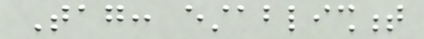Tag: establishment
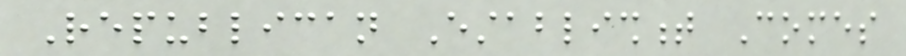Republican Establishment Comes
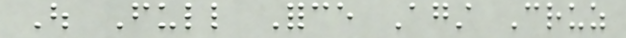Out Full Force Against Cruz
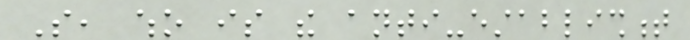So, who is the anti-establishment
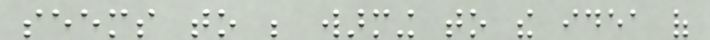seems to be warming to the idea of
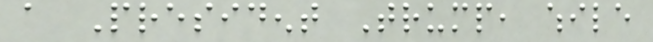a President Trump, while
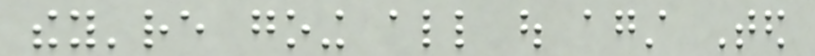they're going all out against Ted
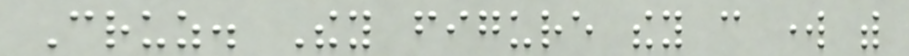Cruz. They figure they can work with
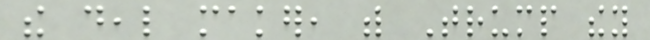the deal maker, with Trump they
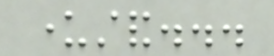understand...
